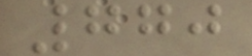770
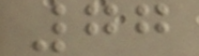77
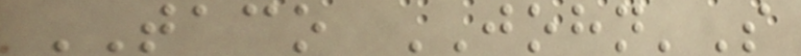TACO JOHN'S
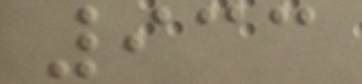933
